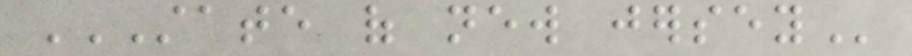STATE OF NEW JERSEY
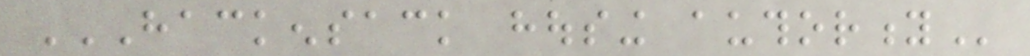HACKENSACK HOUSING AUTHORITY
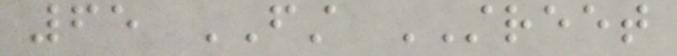65 FIRST STREET
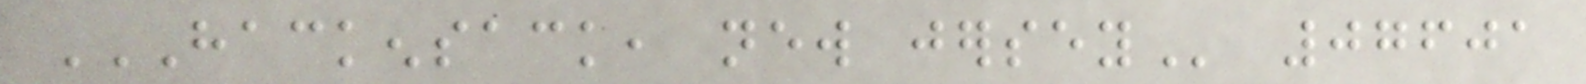HACKENSACK, NEW JERSEY 07601
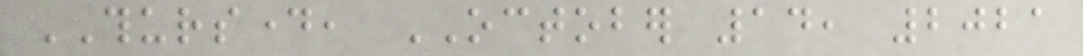THURSDAY, OCTOBER 14, 2021
